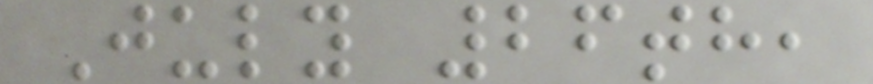July 26th,
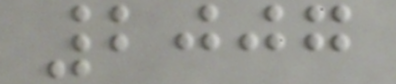2007
